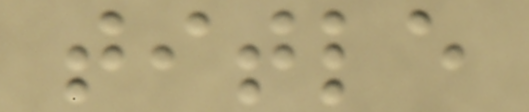title
